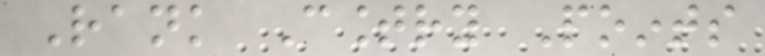Rank Country Points
